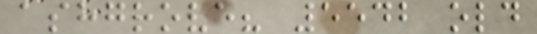ashgrove? 5542 old
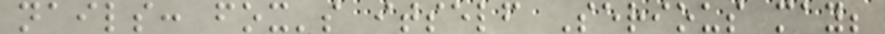nails: fox's itself Serious may;
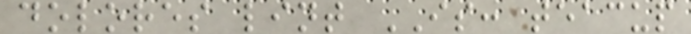dolores lint IS: teacup
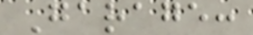Garage:
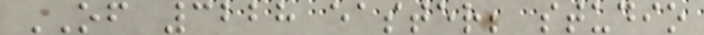OF 3228 easter; studio
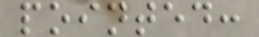pointed:
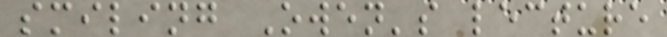smiling Owen's lecture
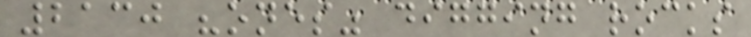2130 "ones" digging rocks
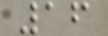16
